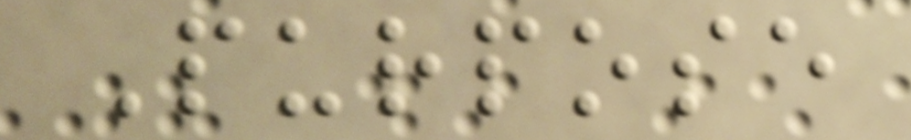Purpose
